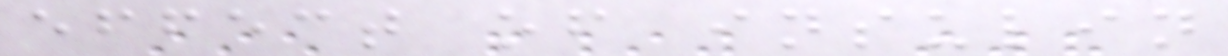effect of insulin
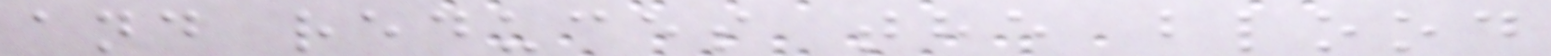and reduces the blood
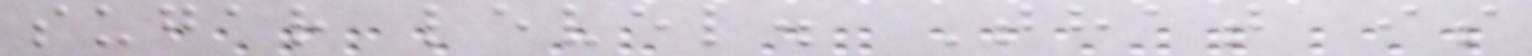sugar level. That is
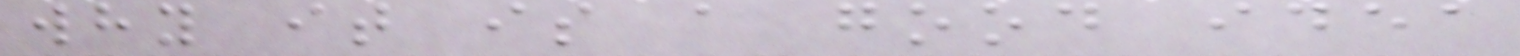why it is a good idea
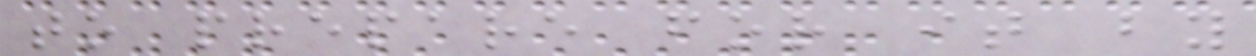to prepare for it by
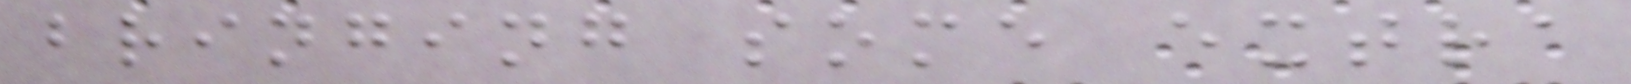bringing some extra
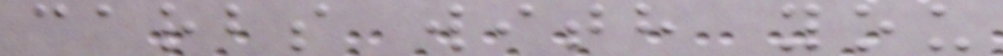carbs with you
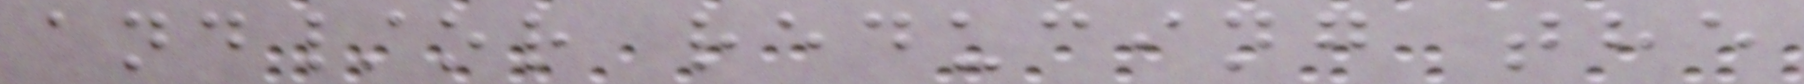and/or reducing the
